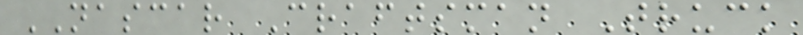NASCAR Craftsman Truck
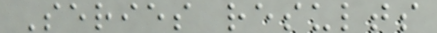Series results
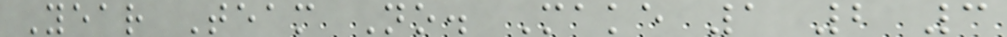Year Team No. Make 1 2 3
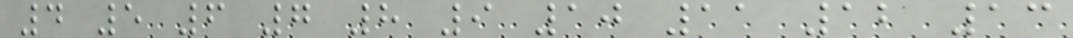4 5 6 7 8 9 10 11 12 13
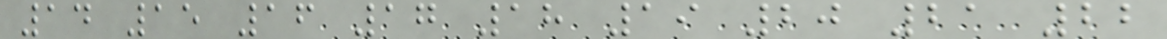14 15 16 17 18 19 20 21 22
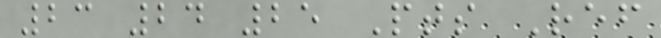23 24 25 Pts Ref
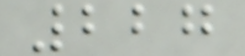227
